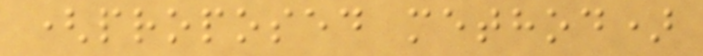(proposed method)
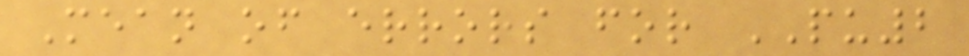Mean of errors for PU2
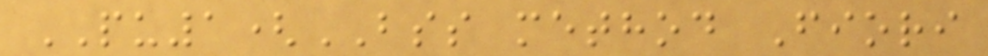PU1(BSS method Fiori
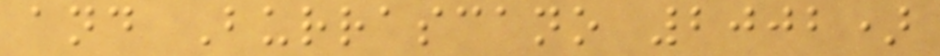and Burrascano 2002)
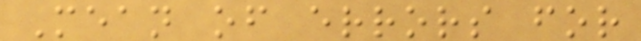Mean of errors for
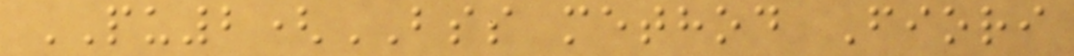PU2(BSS method Fiori
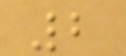2
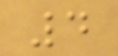4
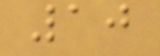10
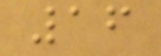16
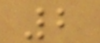2
